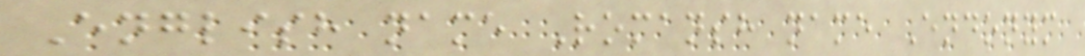English name Romansh name Endonym
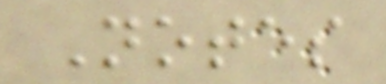Notes
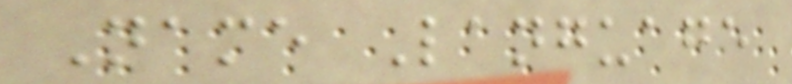Name Language
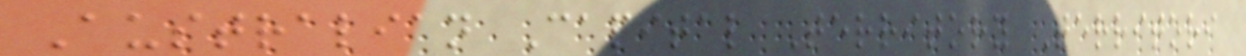Australian Capital Territory Territori
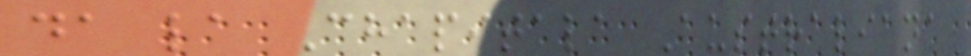da la Chapitala Australiana
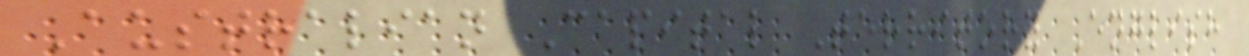Australian Capital Territory English
